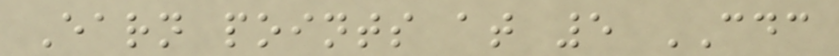Earn points at 5 CDC
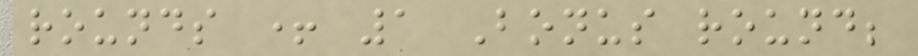rounds + 1 Bonus round;
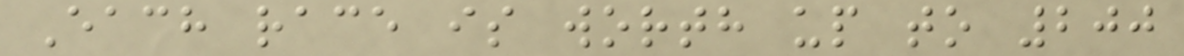Each race is worth up to 200
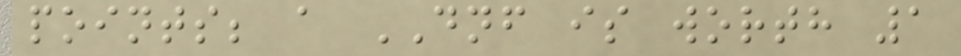points; a DNF is worth 1
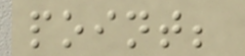point;
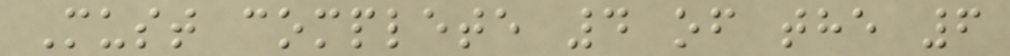Must complete 4 of the 6
